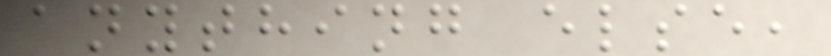anything else,
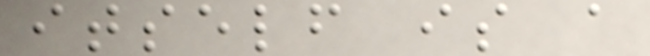itself is a
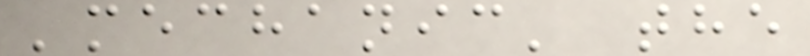'mechanic' the
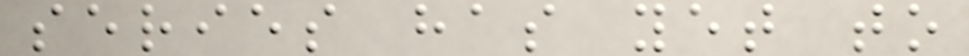series has yet to
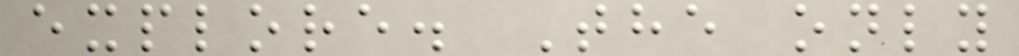explore. The only
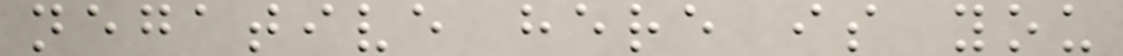negative here is you
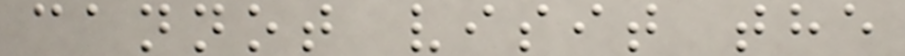cannot visit the
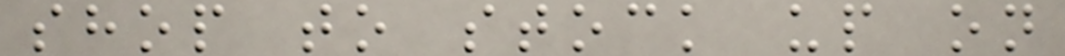shop to stock up on
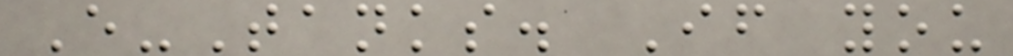E-Tanks. If you
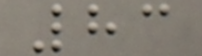83
